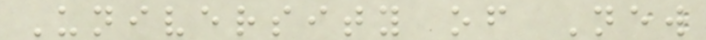University of New
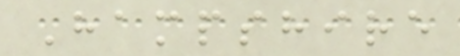Hampshire
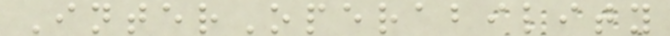InterOperability
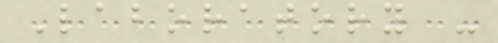Laboratory -
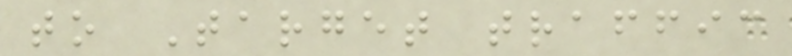to Target traffic
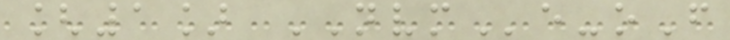[1] NVMe-oF
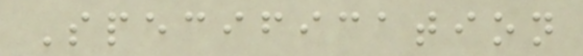Specification
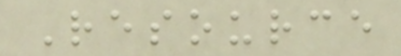Resource
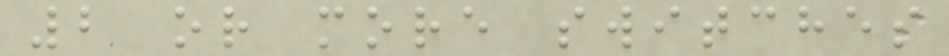2 or more switches
